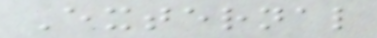External
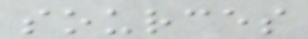sources
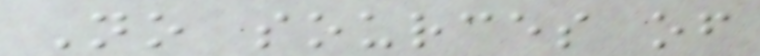No sources of
